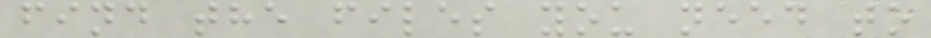find the files you need to
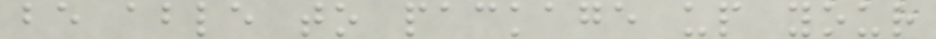be able to package up your
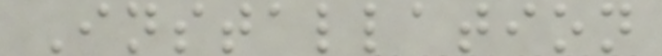Installation
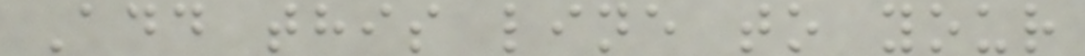Add this line to your
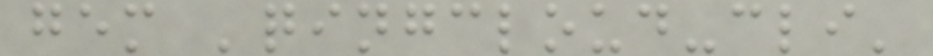gem 'qingcloud-cli'
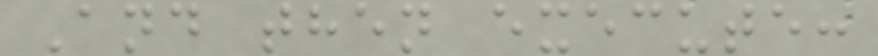And then execute:
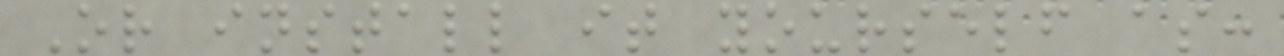Or install it yourself as:
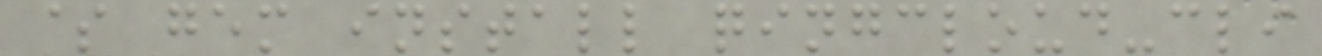$ gem install qingcloud-cli
